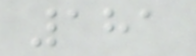181
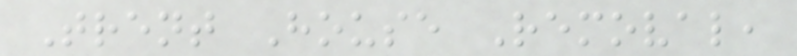Trent House Removal,
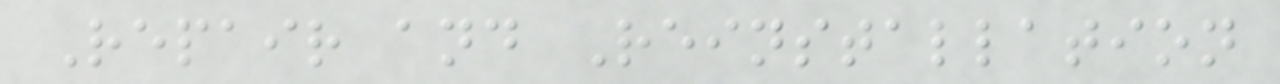Repair and Reinstallation
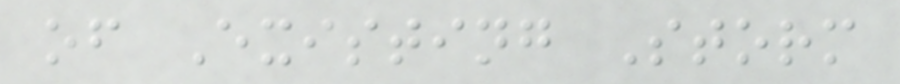of Existing Storm
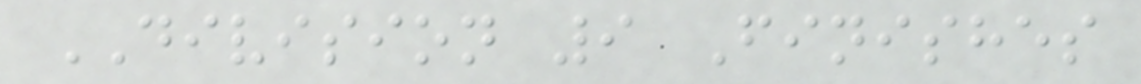DIVISION 9 Finishes
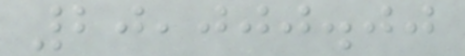20,000.00
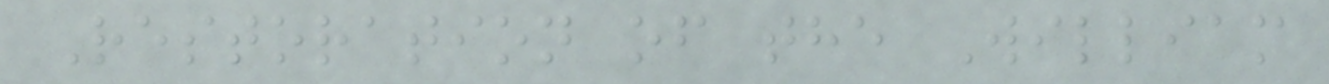Restoration of the William
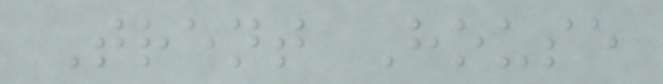Trent House
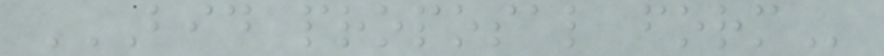BID PROPOSAL FORM
